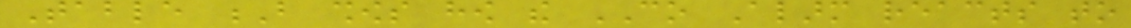Table B shows how the CO Alarm reacts to
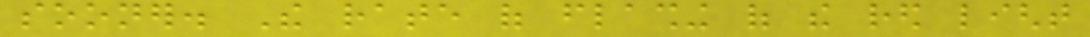sooner. The rate of flashing of the red light
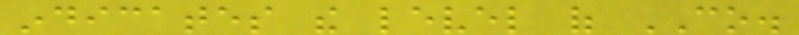indicates the level of CO.
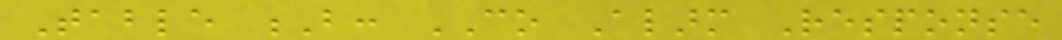Table B: CO Alarm Response
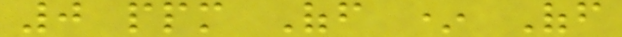0 ppm Off * Off
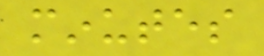minutes
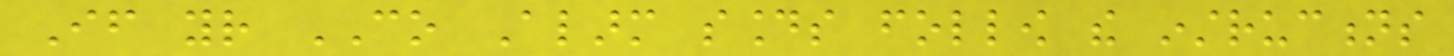If your CO Alarm sounds follow the instructions
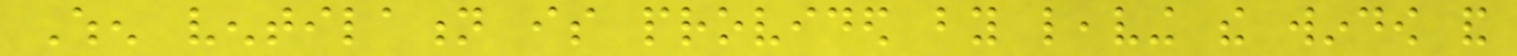When ventilation is provided by leaving the window and
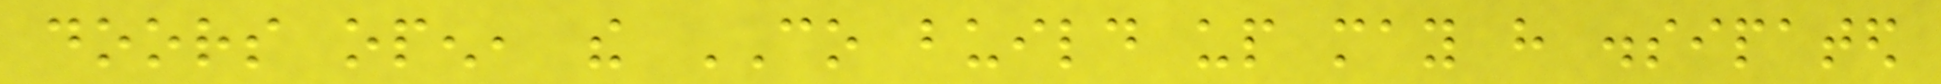doors open, the CO build up may have dissipated
